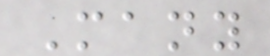Many
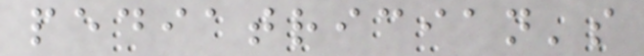pediatrician's
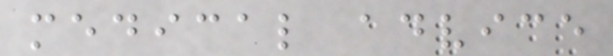medical advice
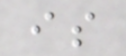is
